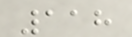118
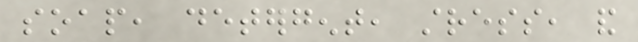soap, detergent, stress, and
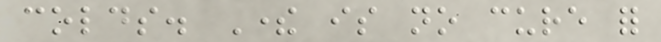colds. There is no cure for
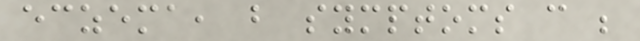eczema, but symptoms can be
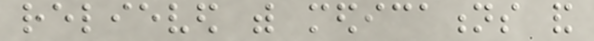relieved with medications and
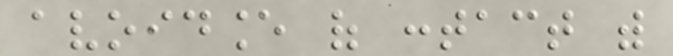avoidance of contact with
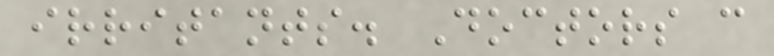irritants. Doctors can
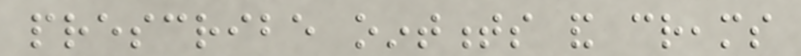prescribe ointments and creams
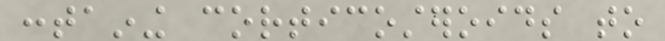containing corticosteroids to
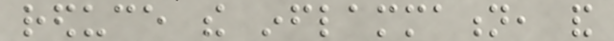reduce the inflammation, and
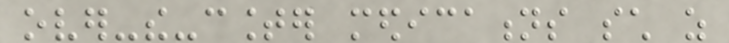over-the-counter medications such as
